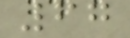67
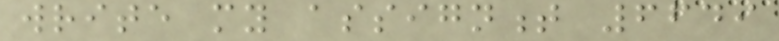write my assignment 6649
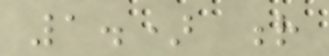1.) r
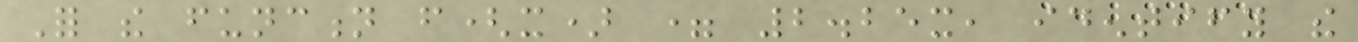For the function f(x) = 2.25x, identify the
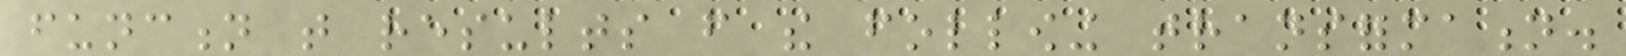function that results from the following transformation.
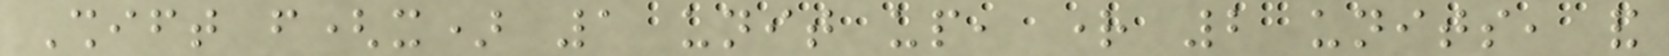Shift f(x) 1 unit up, right 2 units, and
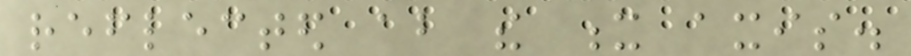reflected about the x axis.
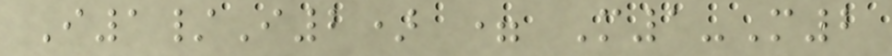I1/I2) = M1-M2
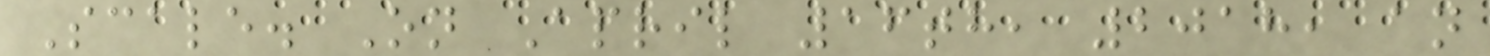Scale. On April 16th, 2018, an
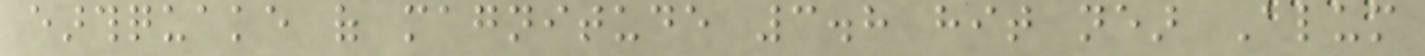earthquake of magnitude 3.8 hit near Alum
